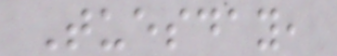Tuesday,
